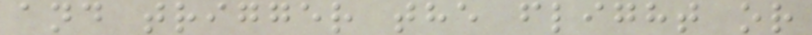and trigger the flight or
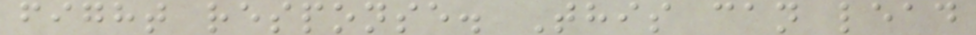fight response. This can lead
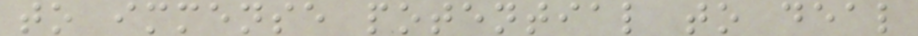to immense potential to deal
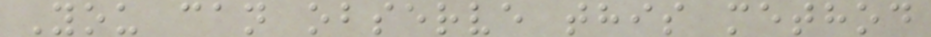You can observe this method
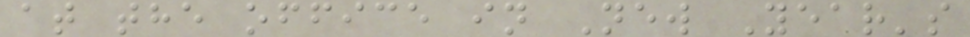at the office in New Year's
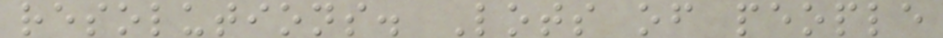resolutions. Lots of people
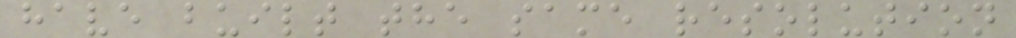have built the same resolution
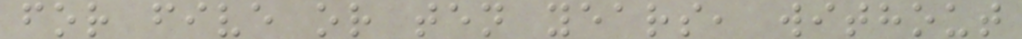for five or ten years, without
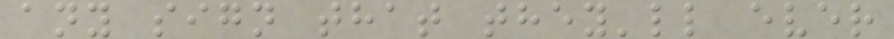any sign that they'll ever
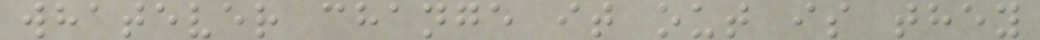whatever change it out is they
